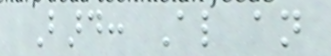Bard: Also an
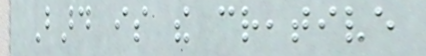Bard is the creative
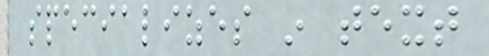specializes in text
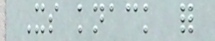Its knack for
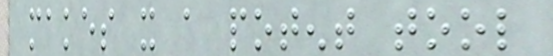makes it a potent tool
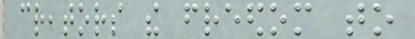creators the freedom to
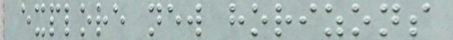explore new horizons
